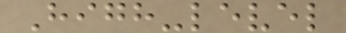High-level
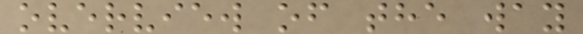overview of the way
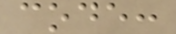code:
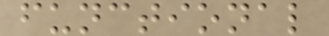functional
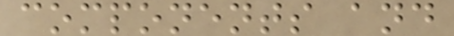components and
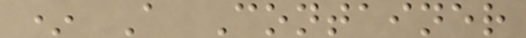* A Container
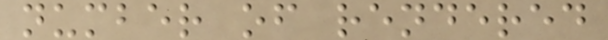number of rendered
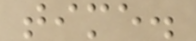time.
